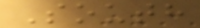South
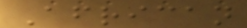African
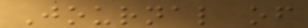Journal of
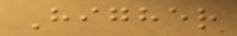Higher
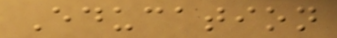Education
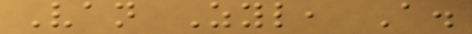Van Zyl, A.
